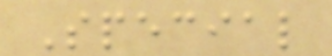Special
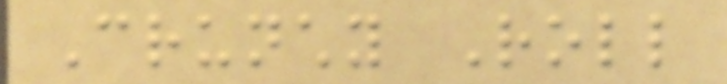Crunchy Roll
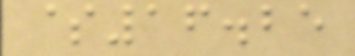$16.25
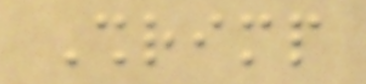Shrimp
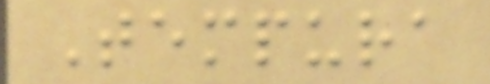Tempura
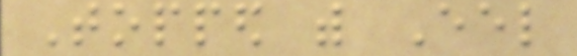Topped with Eel
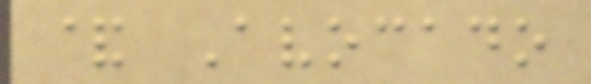& Avocado
